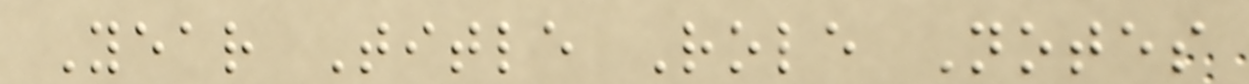Year Title Role Notes
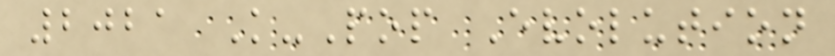2021 K-Pop Evolution
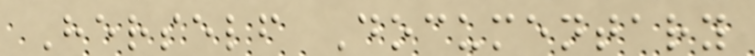Herself Documentary
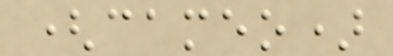(cameo)
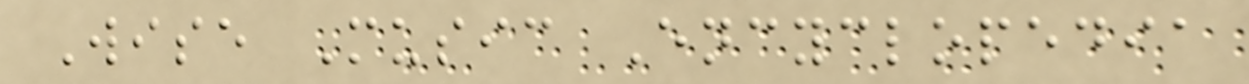Wise Music Encyclopedia
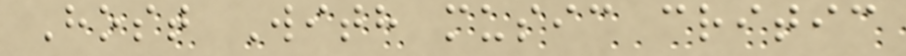Host With music critic
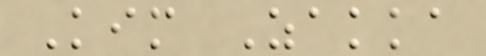Kim Zakka
